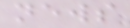news
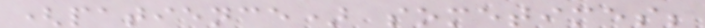(patience) sometimes;
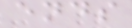ends
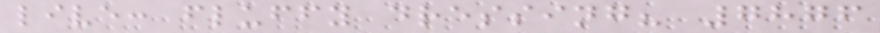live: fluffy dressing? 7876
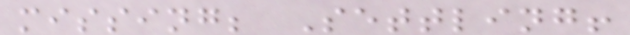missing; Settling!
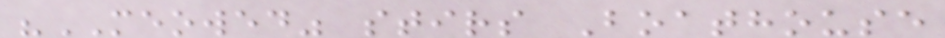"MEOWED" stirs Boathouse
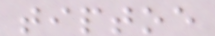tiptoe
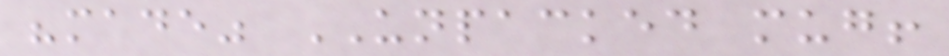"made" UNPACKED mug!
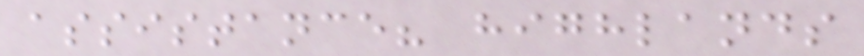assistance? highlands
